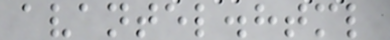avantel.html
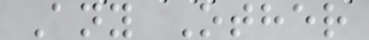Any Other
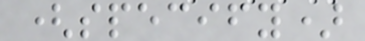(specify)
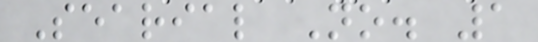Searial No. 1
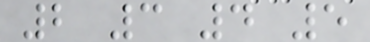2 3 4 5
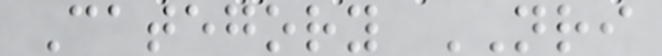Category NRI
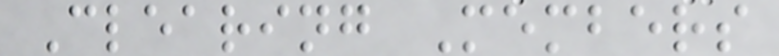Clearing Members
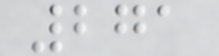271
